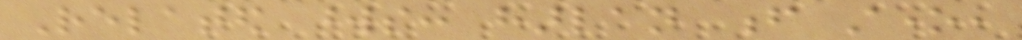Related words: harlan f stone,
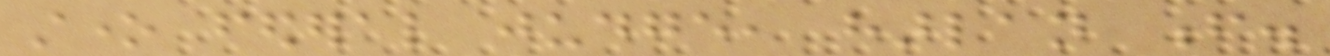stone federal judge, harlan f.
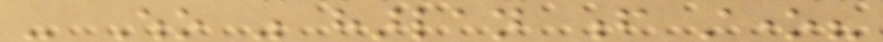- Who was harlan f stone?
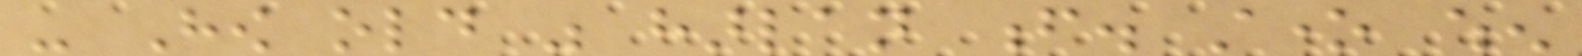- How old was harlan f. stone when
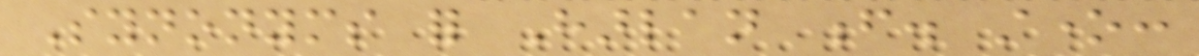Synonyms for Harlan f. stone:
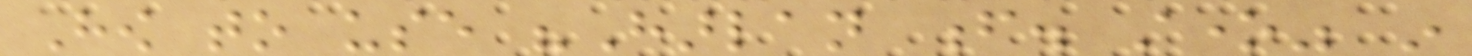How to use "Harlan f. stone" in
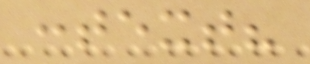context?
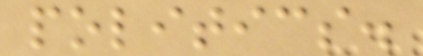politics.
